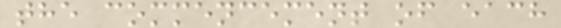the commencement of each
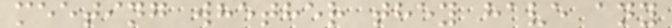meeting whether they have any
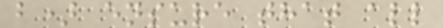b) ensure that all
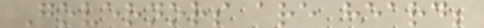Governors are heard;
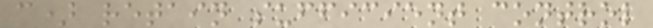c) retain sufficient control
